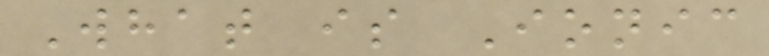What is Ionic
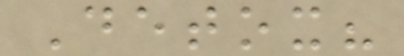Detox?
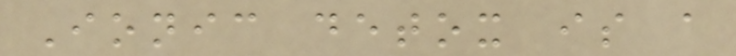Ionic detox is a
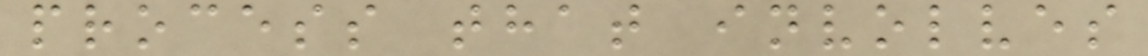process that involves
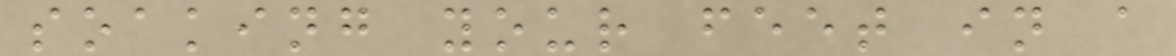soaking your feet in a
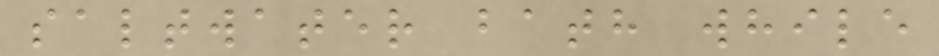saltwater bath while
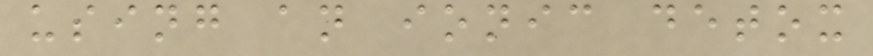using an ionic detox
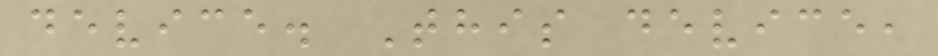device. This device,
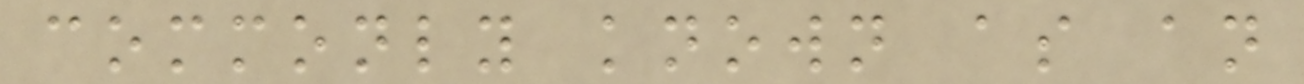commonly known as an
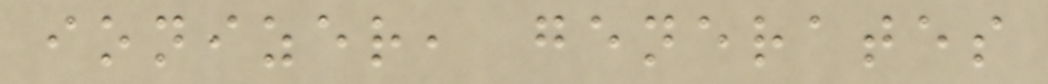ionizer, generates
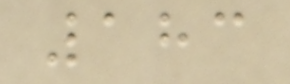183
